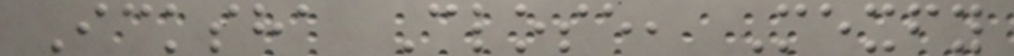Icksha Close, Mexfy
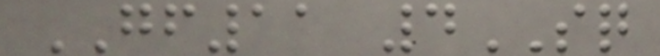GF11 4SQ
